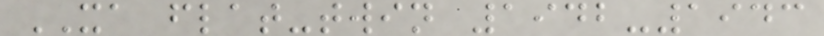XA flat-twin 1942-1943
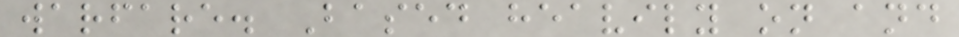warfare. Based heavily on and
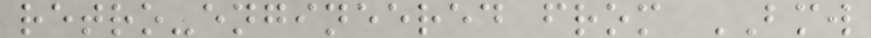retro-engineered from BMW
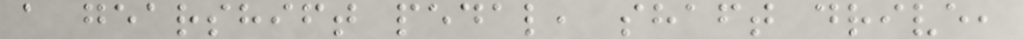a gearshift pedal, shaft drive,
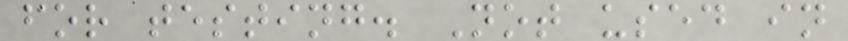for testing. Not used in
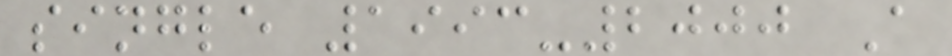single 1993-2000 A
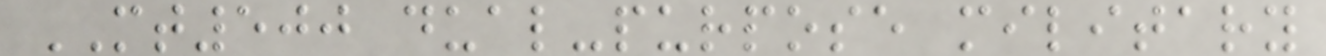MT500 dual-purpose military
